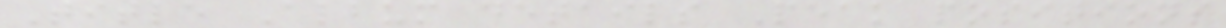Title Album details Peak positions
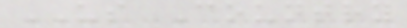US Country
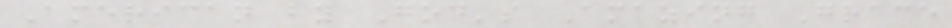American by God's Amazing Grace
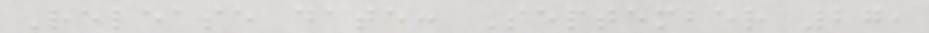Release date: September 27,
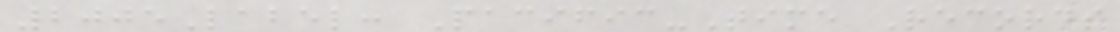2005Label: Pacific-Time Records
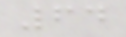64
